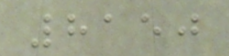8150
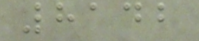8142
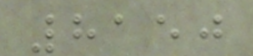8150
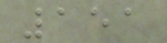151
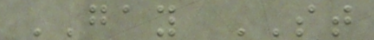GAY ST
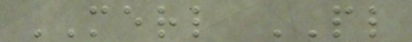MERL PL
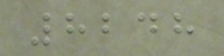8248
